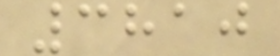3810
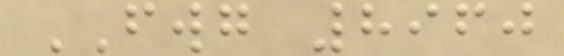FWG 8960
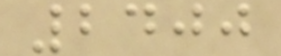2400
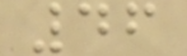46
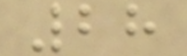28
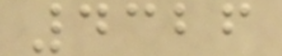4326
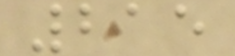215
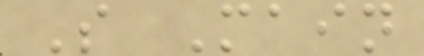S Main
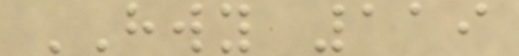HWY 119
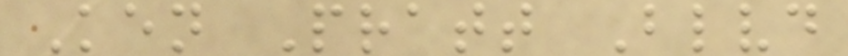Ken Pratt Blvd
